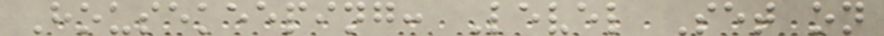Housekeeping: Level Set on
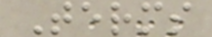Terms
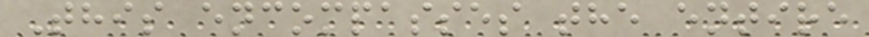This encompasses the entire
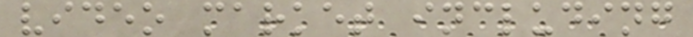video market including
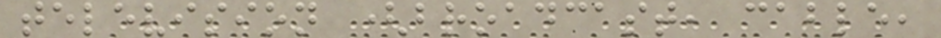television (broadcast, cable,
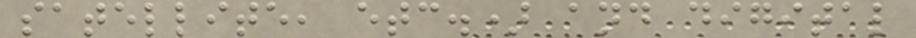satellite, etc.) and digital
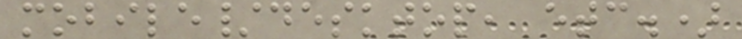mobile/desktop, etc.)
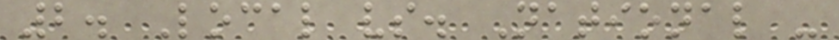2. Local vs. National -
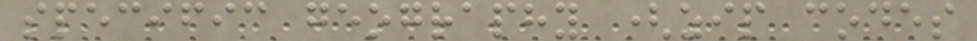specific geography (zip codes
